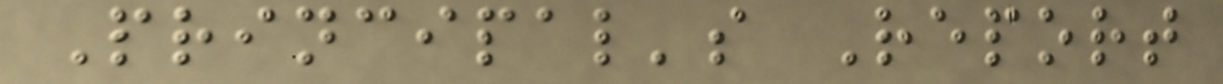Principal's Report
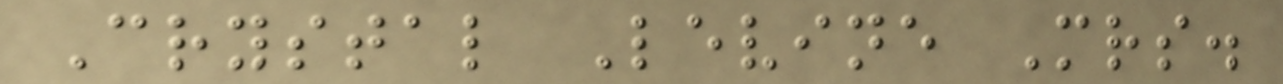Crystal Levine Mrs.
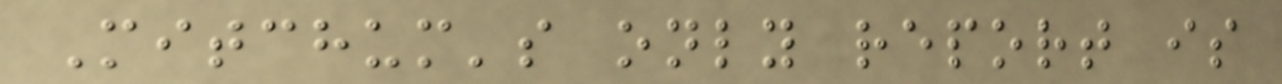Mitchum's only report is
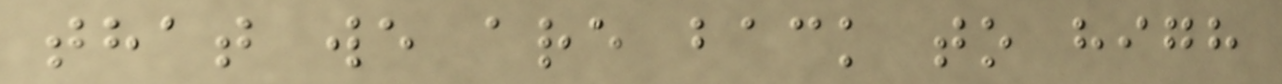that we are back to high
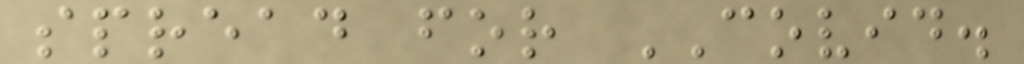spread for COVID.
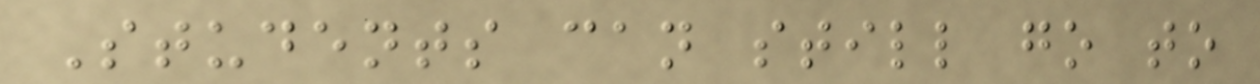Students can still go to
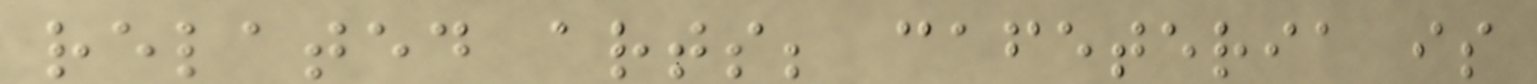related arts; cafeteria is
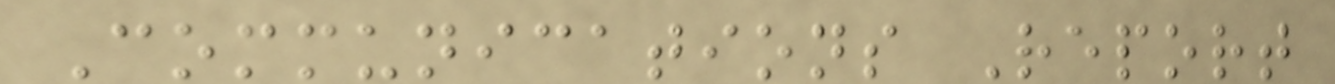Communications Report
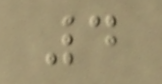4
